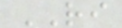RI
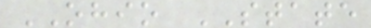OHIO STATE
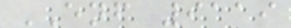ENF 9119
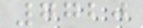7720
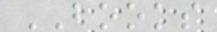BOOKS
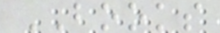BOOKS
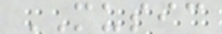MUSIC
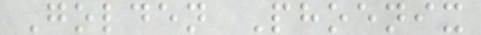Golden Phoenix
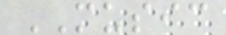MUSIC
